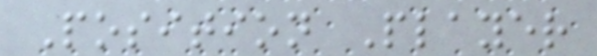Position Player
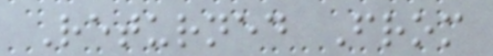Returned From
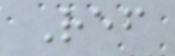Ref
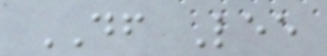DF Lee
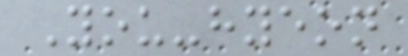You-hyeon
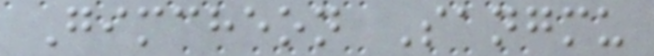Gimcheon Sangmu
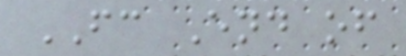FC End of
